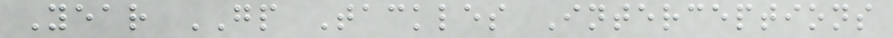Year GP Tackles Interceptions
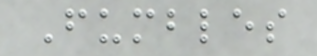Fumbles
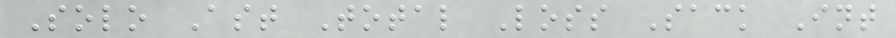Solo Ast Total Loss Sack Int
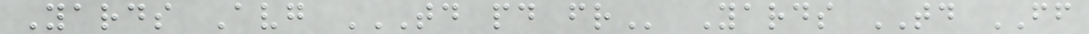Yards Avg TD PD FR Yards TD FF
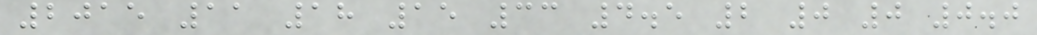2015 11 18 15 33 4.5 2 0 0 0.0
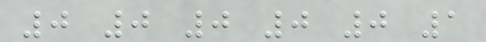0 0 0 0 0 1
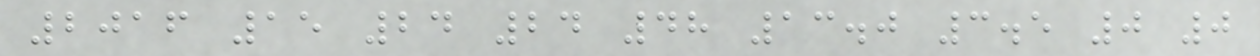2016 15 24 24 48 13.0 3.5 0 0
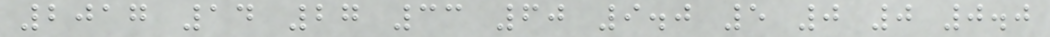2017 14 27 33 60 9.0 5 0 0 0.0
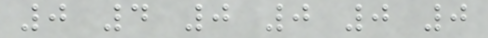0 4 0 0 0 0
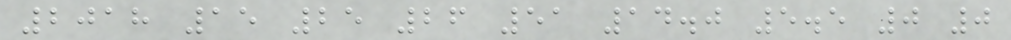2018 15 25 26 51 14.0 5.5 0 0
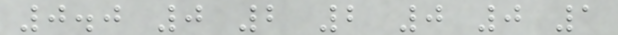0.0 0 2 2 0 0 1
